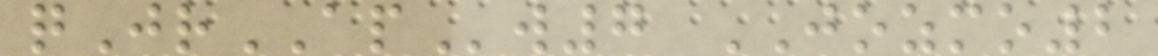qJrAPw7 JOZMO2
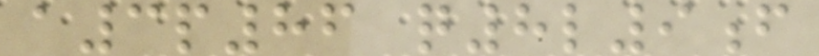a3p86 q8l9f
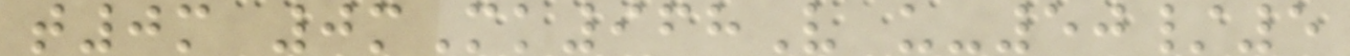t0m 0mMk968V u-50/5
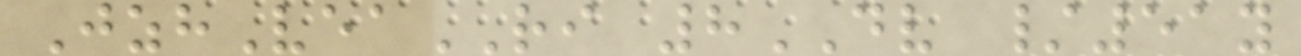JzhVeaRI 8DV /51y
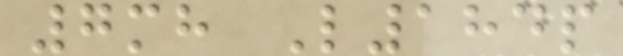7mh L184p
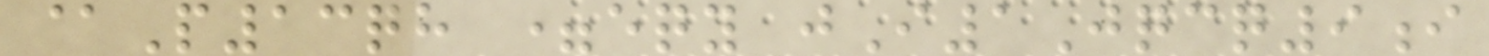@P13qh =eqy jI1Jqcq9i
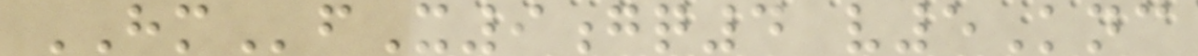HMfX9gq4 v5Knc
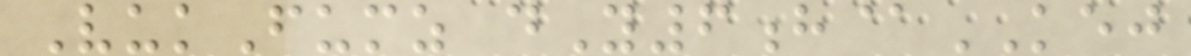VukFumz dY6h@KEJ
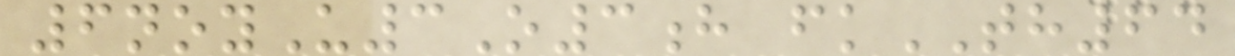6noyU3O3h fkTH64
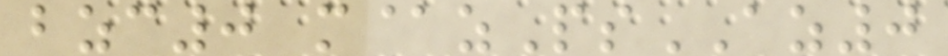bzc0 m@zPsAZ0
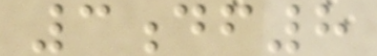3df8
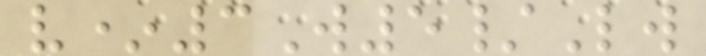v*3W5/Lw
